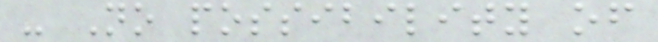- No possibility of
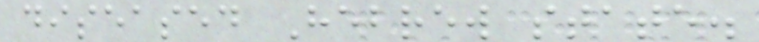diseased Hebrew state.
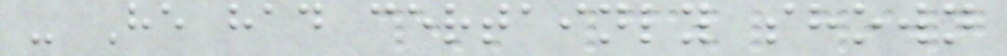- He had certainly shown
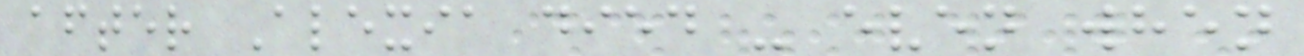after Alexia died - even when
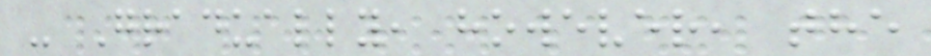- Gradually, however, the
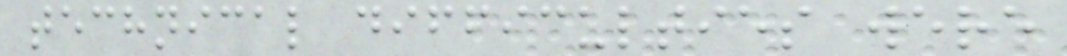technical difficulties were
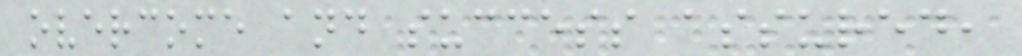overcome and success assured,
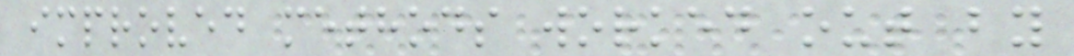improved methods worked out by
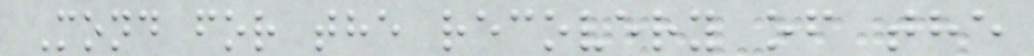Mond for the recovery of the
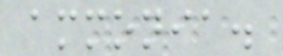ammonia.
